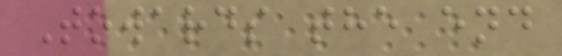Towards the end
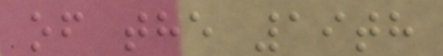of the 19th
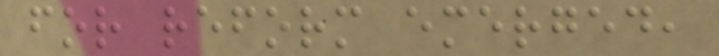for reform emerged,
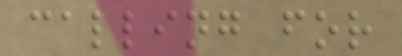calling for
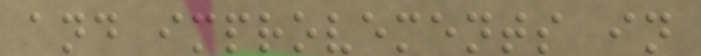and improvements in
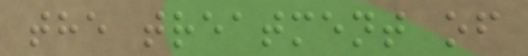the treatment of
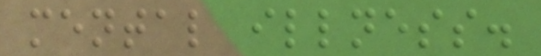mental illness.
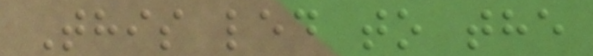This led to the
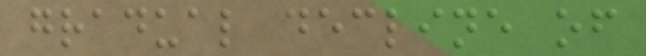gradual decline of
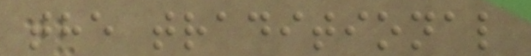the traditional
